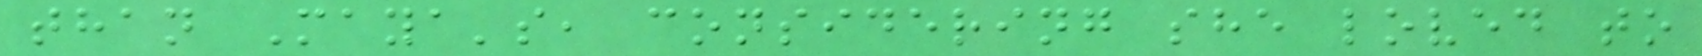than Maya's, considering she loved to
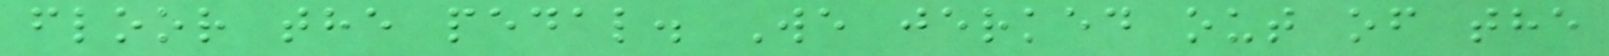floor the pedal. We jerked out of the
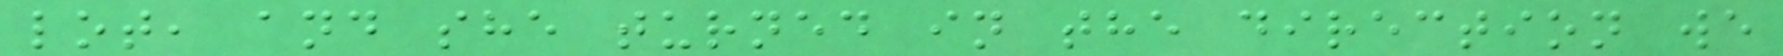lot, and she turned in the direction we
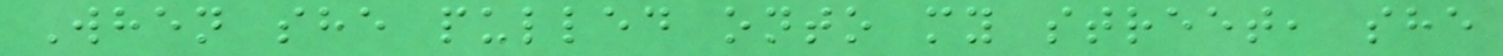When she pulled onto my street, she
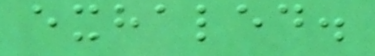exhaled.
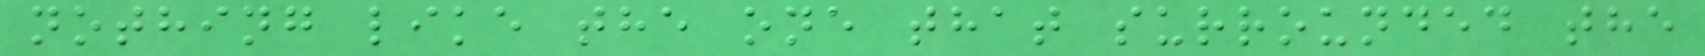nothing like the one that surrounded the
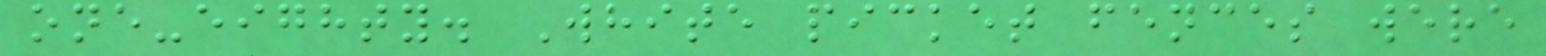one-eighty. White picket fences were
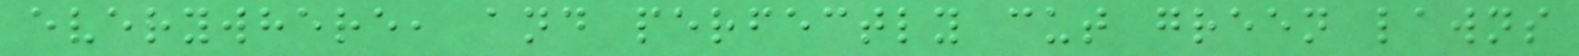everywhere, and perfectly cut green lawns
